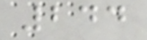244
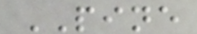PINE
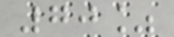70%
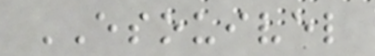ESOUIVEL
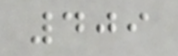409
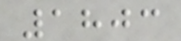1803
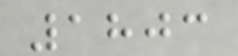1803
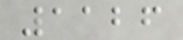1126
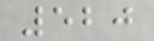520
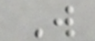W
